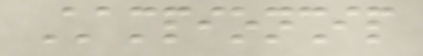Championship
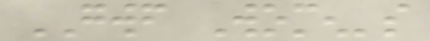GWF Women's
